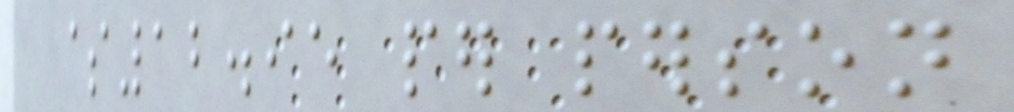$12.95 per person
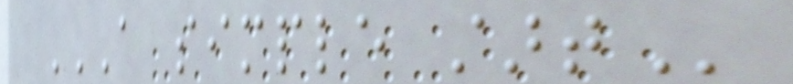A SIMPLE START
